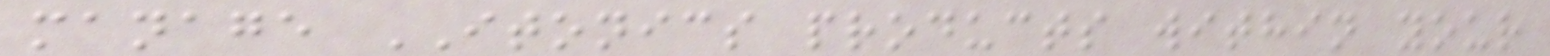manage ITONICS products within your
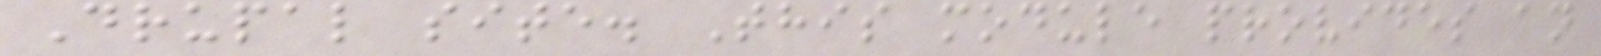Drupal site. This module provides an
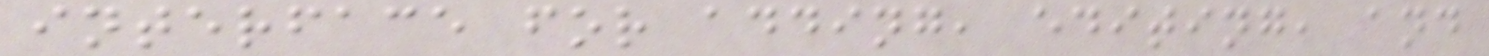interface for adding, editing, and
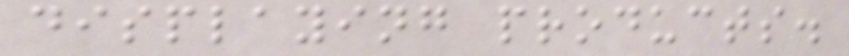displaying products.
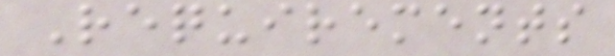Requirements
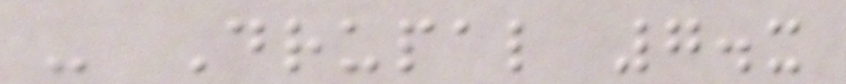- Drupal 7.x
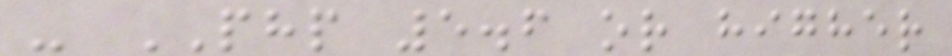- PHP 5.6 or higher
